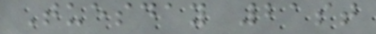Tuesday 21st
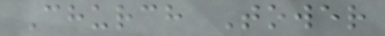Church Tower
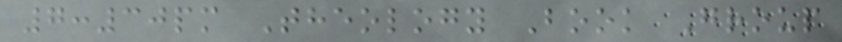7:30pm Theology Book Group
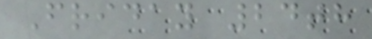Friday 24th
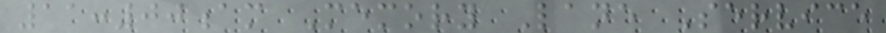11:00am Memory Lane Service
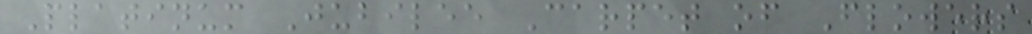Platinum Jubilee Carpet of Flowers
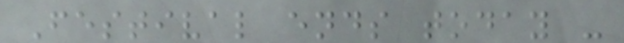Festival ends today -
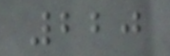220
